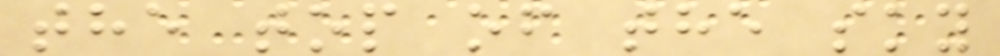the top of the sky
